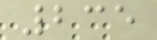235
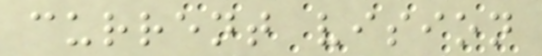current vision
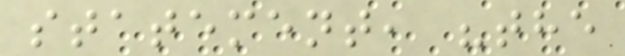statement, "the
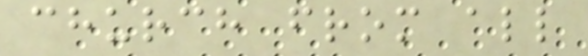church from all
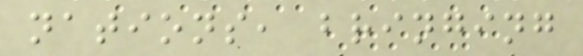nations, bringing
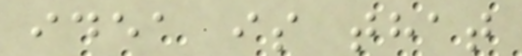idea is that
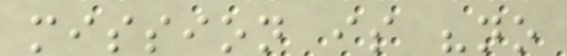mission is "no
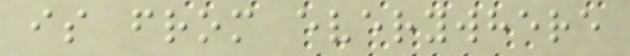is from everywhere
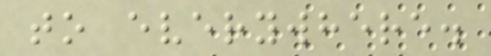to everywhere.
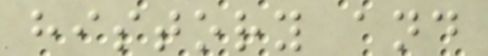history and
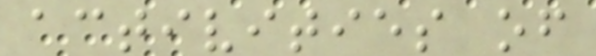activities of
